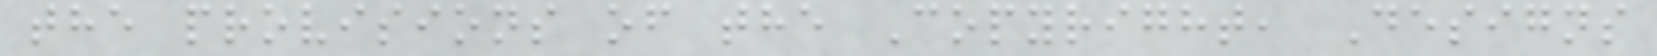the provisions of the Copyright, Designs
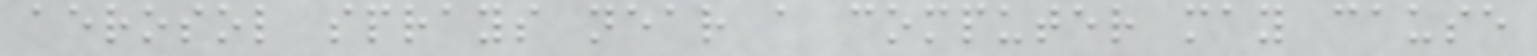aerosol sprays near a computer may cause
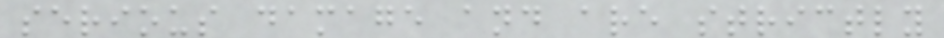serious damage and are strictly
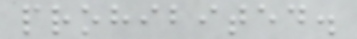prohibited.
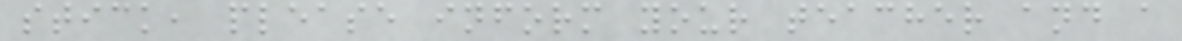stick, please inform your teacher and a
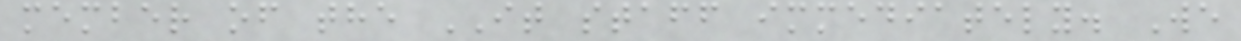member of the IT staff immediately. We
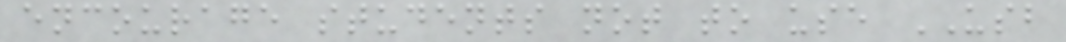encourage students not to use USB
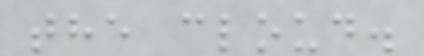the cloud.
